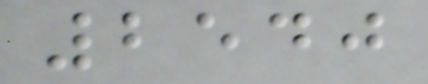2540
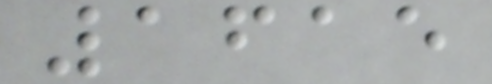1615
